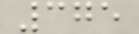375
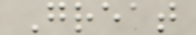Great
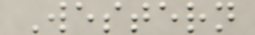Western
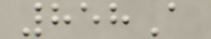858A
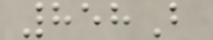858B
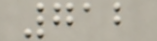712
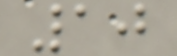10
